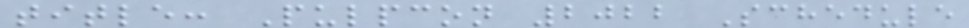title: Pulpcon 2022 Schedule
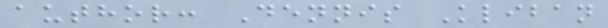author: Dennis Kliban
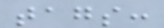tags:
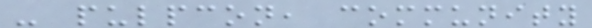- pulpcon, community
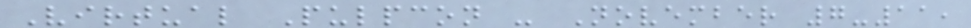Virtual Pulpcon - November 7-11,
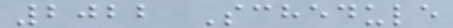2022 Schedule
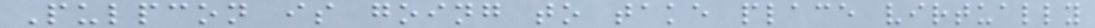Pulpcon is going to take place virtually
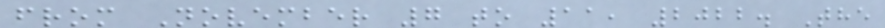from November 7 to 11, 2022. The
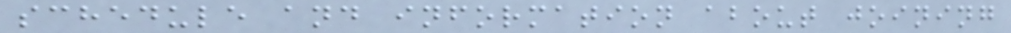schedule and information about joining
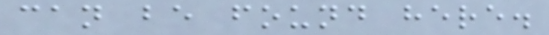can be found here.
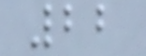22
